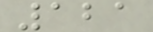121
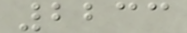2233
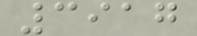3917
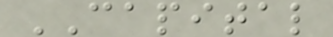CAPITAL
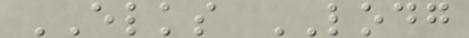ELKS LODG
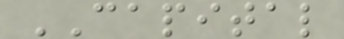CAPITAL
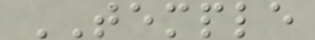TEMPLE
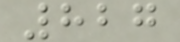827
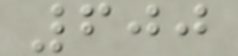600
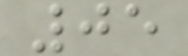05
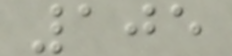105
